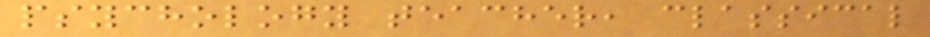psychology teacher, classical
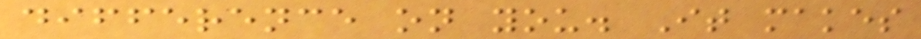difference on you. It makes
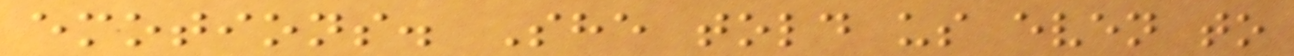emotions. She told us even to
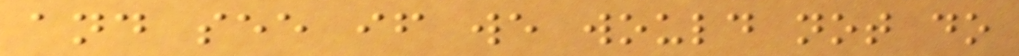and see if we would not do
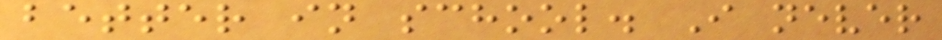better in school. I never
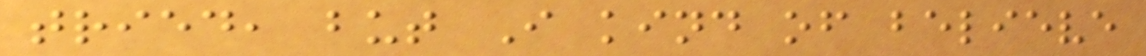tried, but I kind of believe
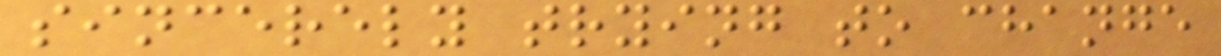sincerely trying to change
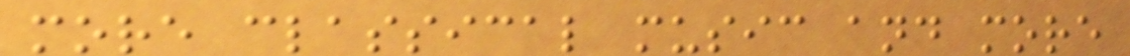more classical music and more
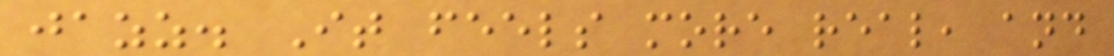jazz. It feels more real, and
